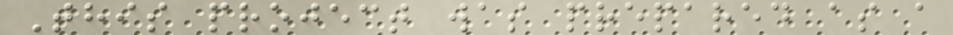This project was prepared as a
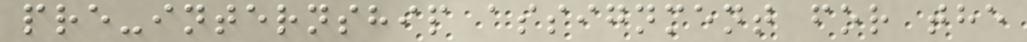pre-internship assignment for the
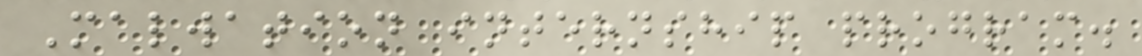Malwation internship program.
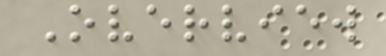Overview
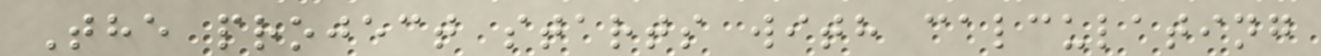The project starts with calculating
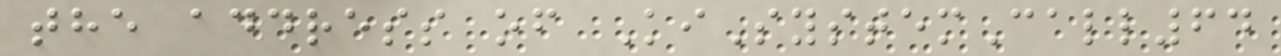the address of KiSystemCall64
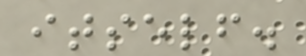itself.
